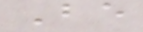Be
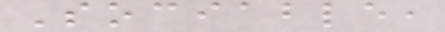Sociable,
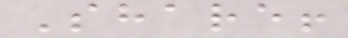Share!
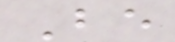Be
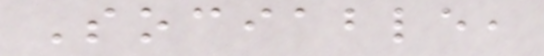Sociable,
